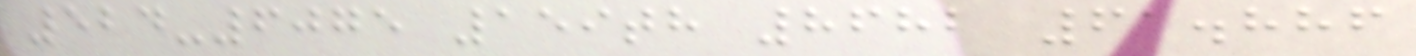524-6075 159th 8682 61.886
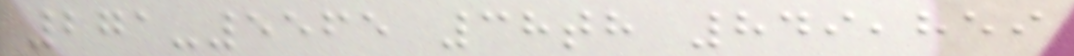271-5565 38th 849,859
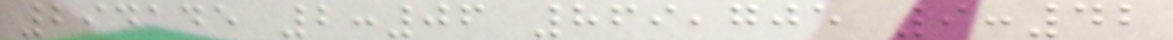294145 2:06 869,705 9:42
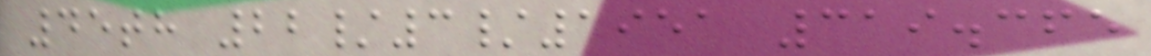45th 22/3/1951 319.365
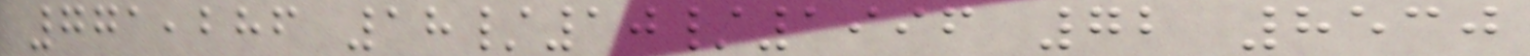771,286 18/10/1996 72 8530
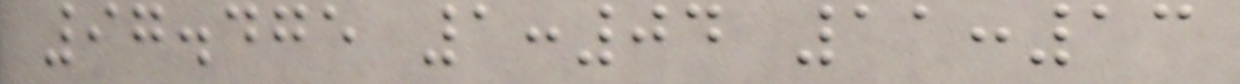97.475 1:04 11:13
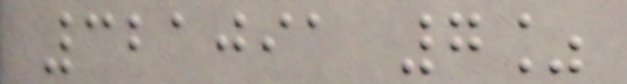321091 7%
